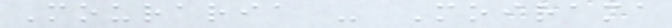Mouraria - Moirama
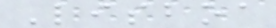Lisboa
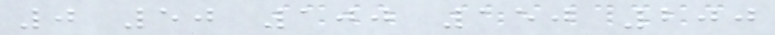0 50 100 150 200
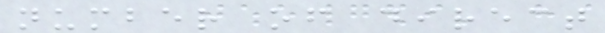number of direct
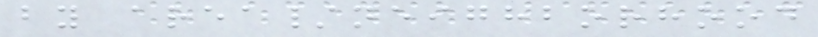by area/neighborhood
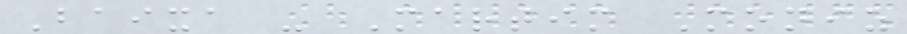Baixa - Martim Moniz
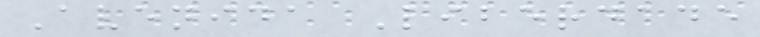Avenida Liberdade
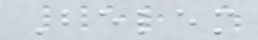Belem
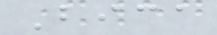Bica
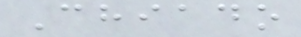Chiado
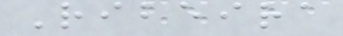Ribeira
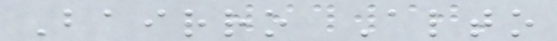Bairro Alto
